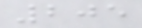205
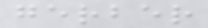gerber
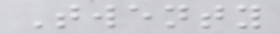Twenty
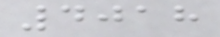4018
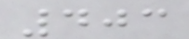403
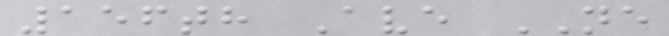156th Ave NE
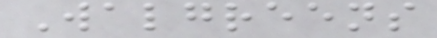Walgreens
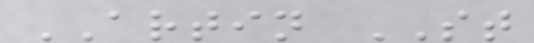ARTIN ST
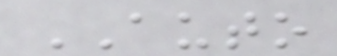AUTO
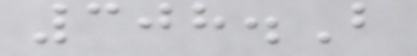308.B
